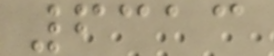6313
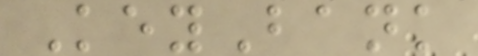KeyBank
